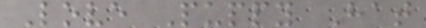Love Puppy Hat
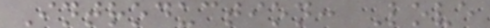Introduction: Love
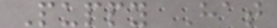Puppy Hat
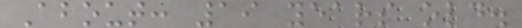About: 19 years old.
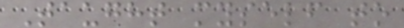Taught myself to
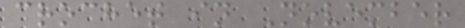crochet in November
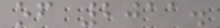of 2011.
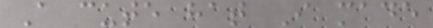A cute hat I made
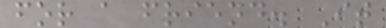for a friend. It
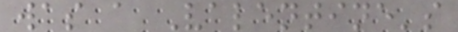was a Valentine's
